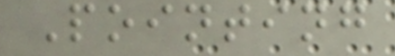Pointing
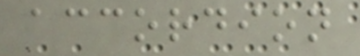accordion
